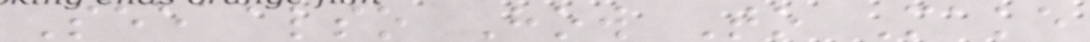See also How To Make
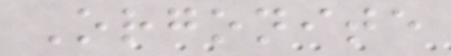Orgonite
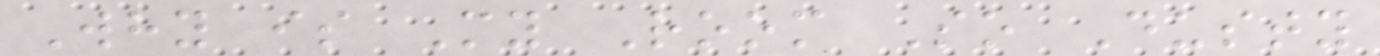Why is My Room So Dusty
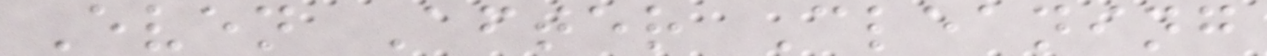Even After Cleaning
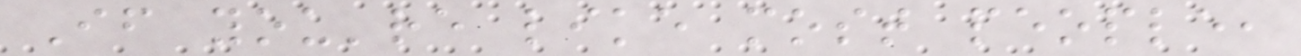If you're like most people,
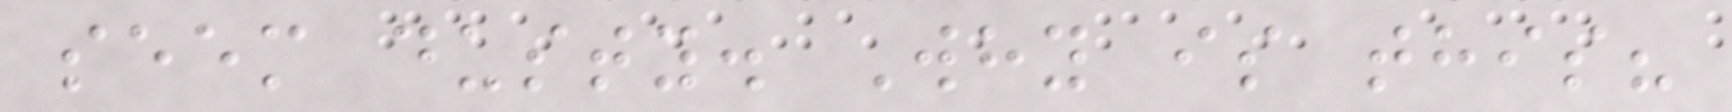seem dusty. Why is this?
